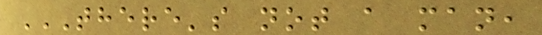THERE'S NOT A MAN,
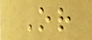Or
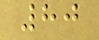80
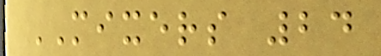MIXERS 24
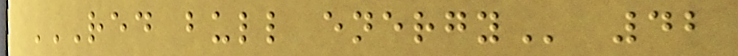RED BULL ENERGY 42
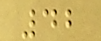42
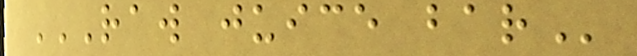RAW JUICE BAR
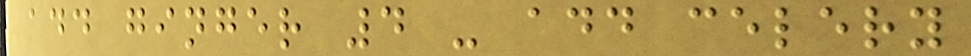add ginger 4 - add celery
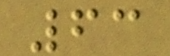63
